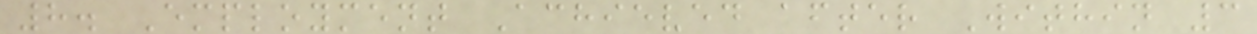8. Employment Achieved after Within 3
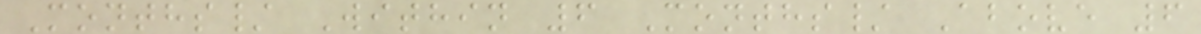Months/ Within 6 Months/ Above 6
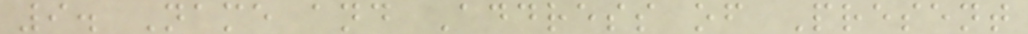9. Name and Address of Present
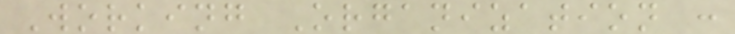Working Organization :
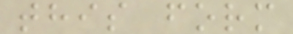this form
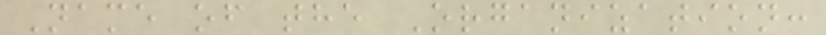Name of the Organization:
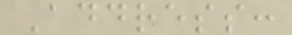Address:
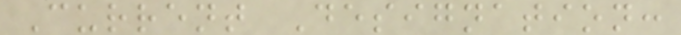Current Designation:
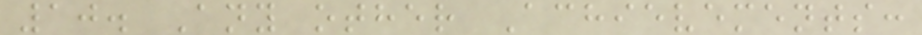10. Any other Achievements:
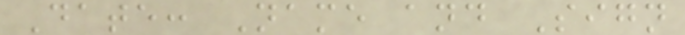Date: Name and Sign
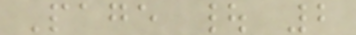Page | 2
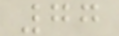77
